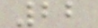22
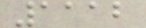1112
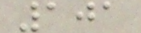101
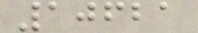10621
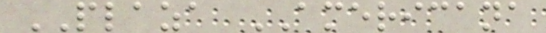PLAZA AMERICANA
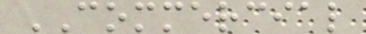COMMERCIAL
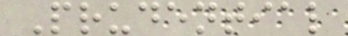Prudential
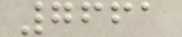7661
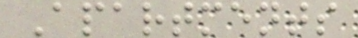Apartments
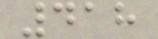418
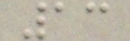13
